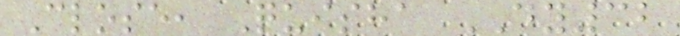Close, Quisha DY32
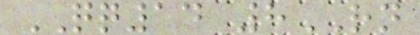QQ14 8RN
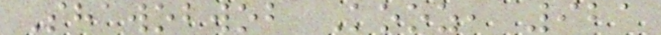Shawobwob Kooz, 921
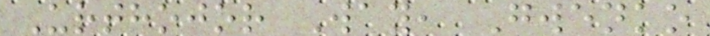Urthojor Way, Gwenko
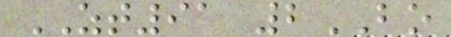ZT91 2BO
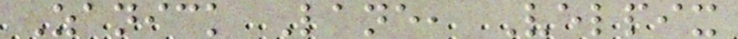Zanick Lane, Velpix
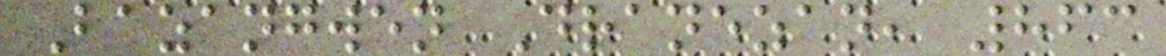Bazangwen Dranezan, 863
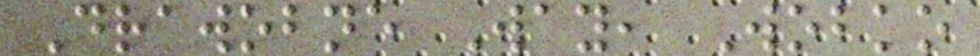Drawobne Way, Wobko
